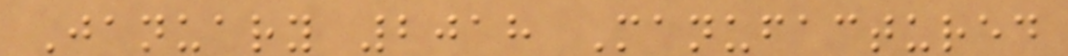January 2018 Manufactured
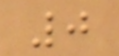0
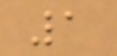1
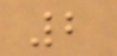2
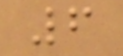6
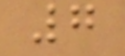7
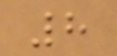8
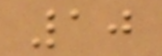10
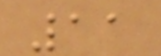11
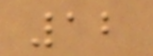12
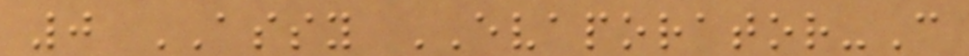0 ASSY EVAPORATOR-C
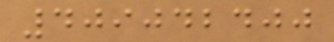409042400
